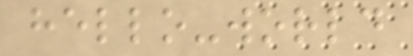hello-world
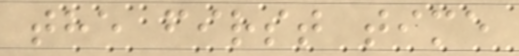the first time
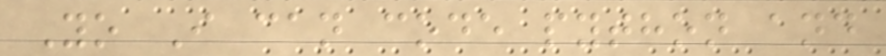Yo I can code python and
